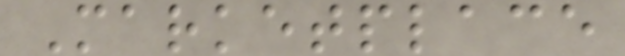Marketplace
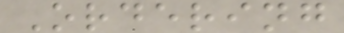Ordering
